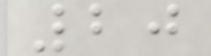20
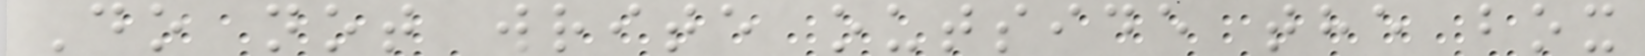Do not write outside the box
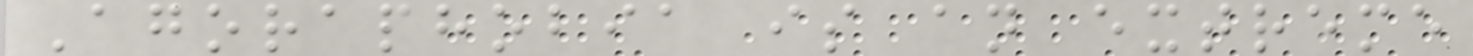Agoraphobia is an extreme
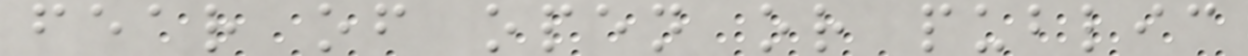fear of open or public
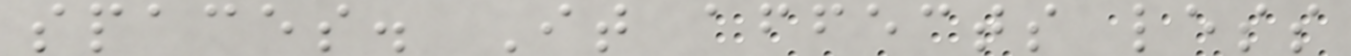spaces. It affects less
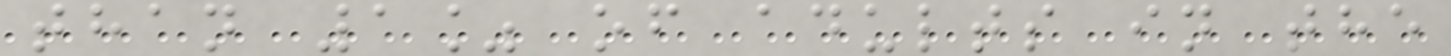than 1% of adults in the
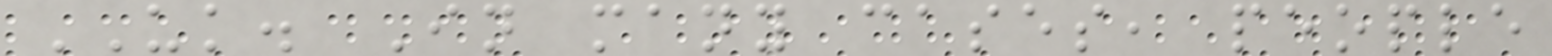UK. In many cases, people
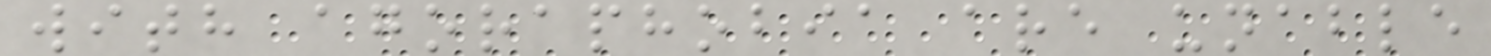with agoraphobia are unable
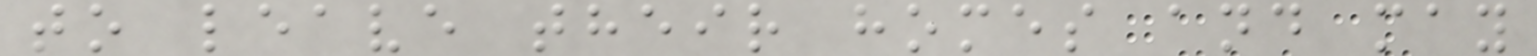to leave their homes and may
